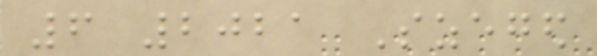6 2021 Szeged
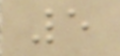5
